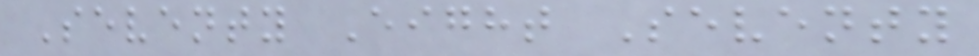Seventy Eight Seventy
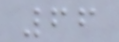66
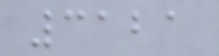3121
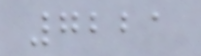7221
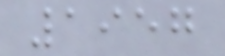1957
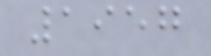1957
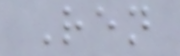Ren
